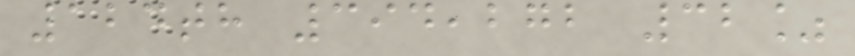124th 394,272 32%
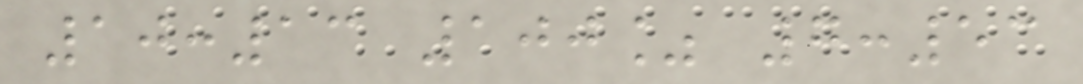10:13 100% 7:53
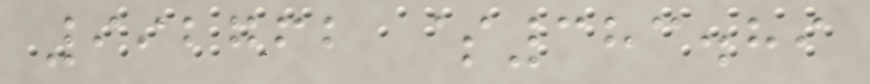992762 $383.89
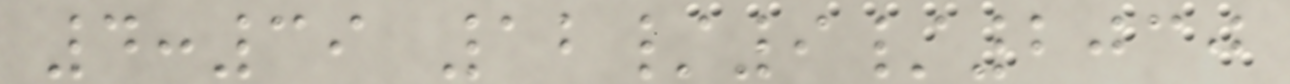4:39 12/9/2030
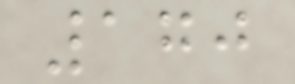170
